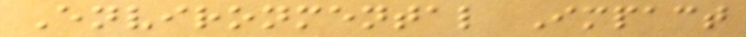Environmental Impact
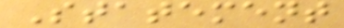Statement
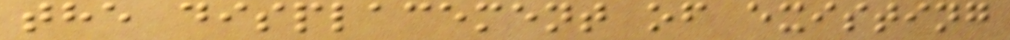the displacement of existing
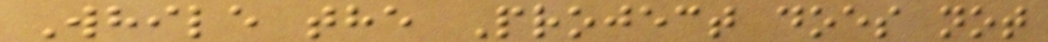While the Project does not
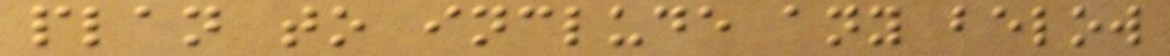plan to include any below
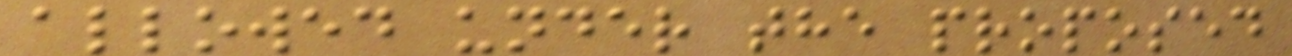allowed under the proposed
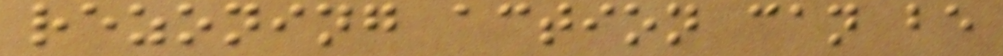rezoning action can be
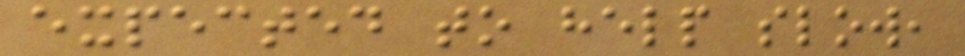expected to help slow,
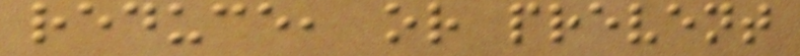reduce, or prevent
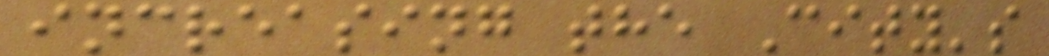increasing the City's
